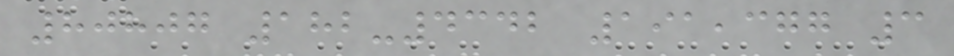80807 182-4342 191,377 3
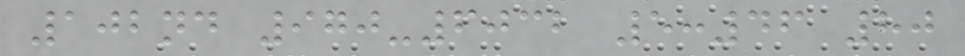102nd 970-6032 5:46 80
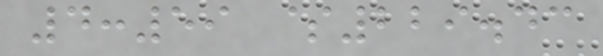4:59 $229.43
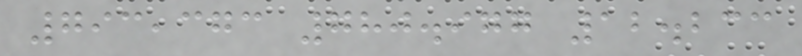793,373 780.977 12.233
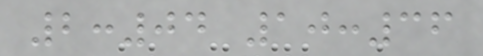2:04 10:36
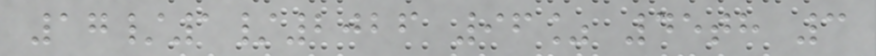17/1/2026 96% 45th 3
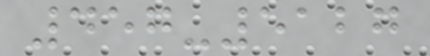457-5127
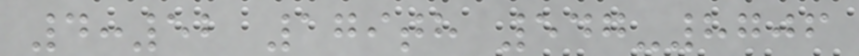4:52 179th 547-8706
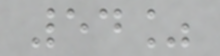54%
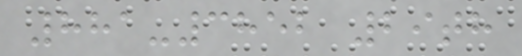881-3852 29th
